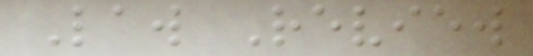Law Review
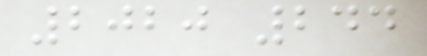2020 244
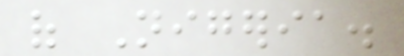of Nigeria.
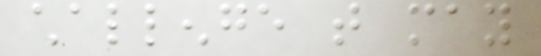challenge that may
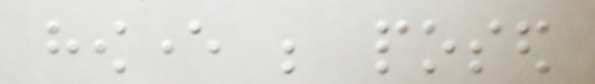however be posed
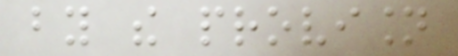by the provision
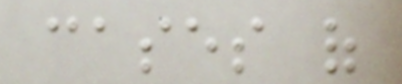cases of
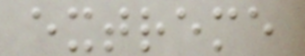extreme
